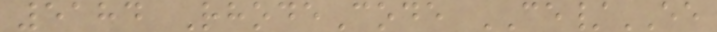5184 RhodeCode CE/EE
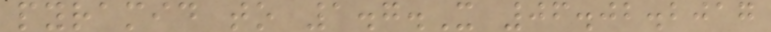pyramid to 1.7.X 06.02.2017
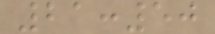21:50
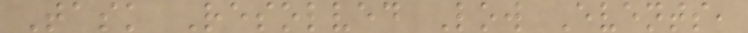Task Resolved Low Events,
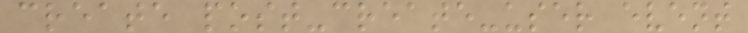create post-create-user event
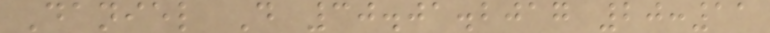Daniel D 30.01.2017 20:11
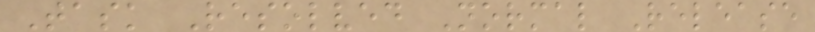Task Resolved Normal Release
